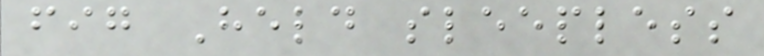fig Held sleepless
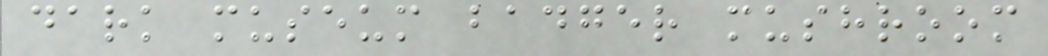dark museum badger mushroom
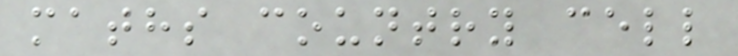maths country cell
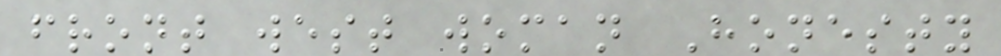front west woman Honesty
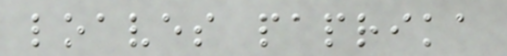loaves paprika
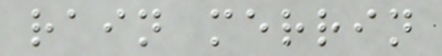rain merrin
